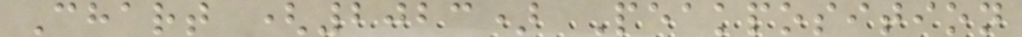Chart (2023) Peakposition
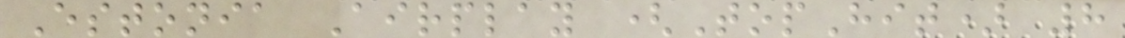Estonia Airplay (TopHit) 8
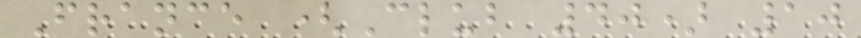France (Club 40) 10
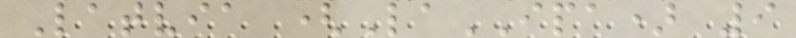Latvia (LaIPA) 9
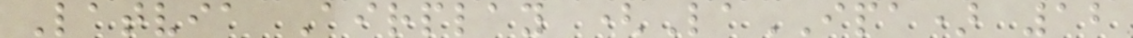Latvia Airplay (LaIPA) 12
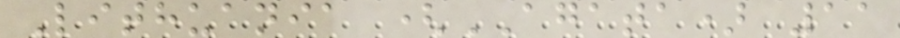Lithuania (AGATA) 11
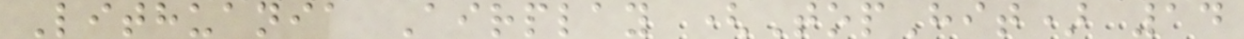Lithuania Airplay (TopHit) 14
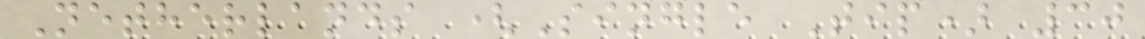Netherlands (Single Tip) 30
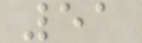51
